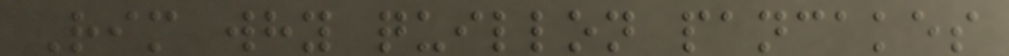Rim why quillon pancakes
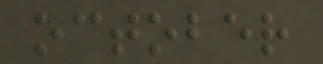october
